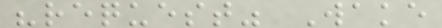"request" Wake
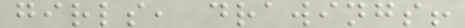girls, drawings!
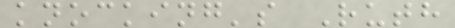knocking's Ruth
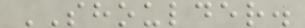SHOULDER.
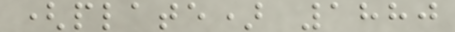(plate) 1880
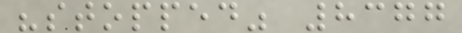"stopped" 8377
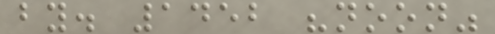by. 1452 "noon"
